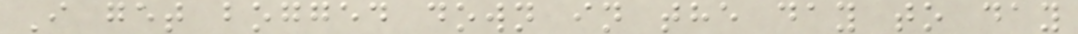I get bogged down in the day to day
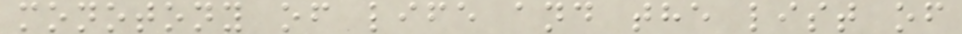monotony of life and the list of
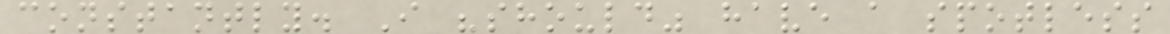constantly. I "should" have a spotless
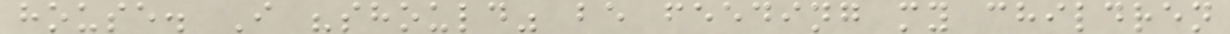house. I "should" be feeding my children
